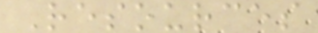Resources
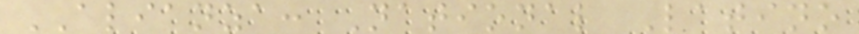ALIANZA: National Latino
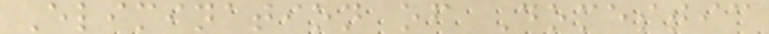Elimination of Domestic
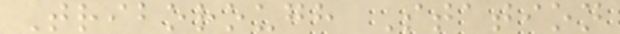Triborough Station
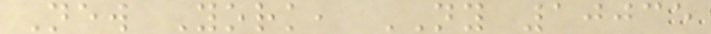New York, NY 10035
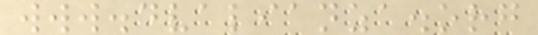www.dvalianza.org
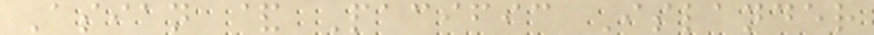Asian & Pacific Islander
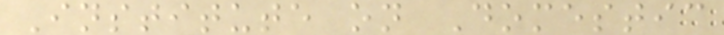Institute on Domestic
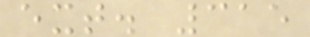ext. 315
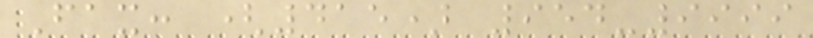Fax: (415) 954-9999
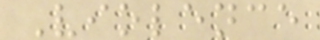Violence
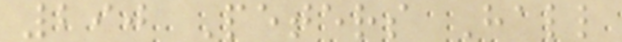290 Peters Hall
